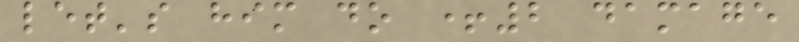let's him do +2 damage
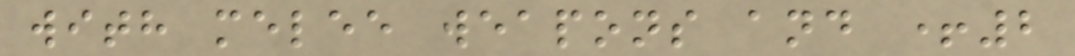with melee weapons and +2
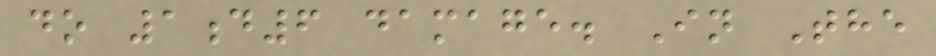do 1d6 damage. In The
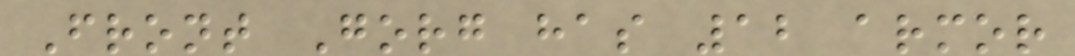Front Gorg has 12 armor
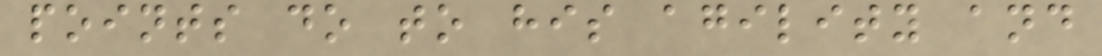points do to his agility and
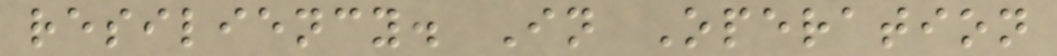resiliency. In Operation
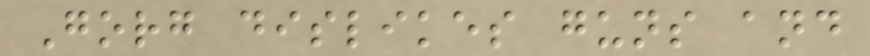Gorg dislikes guns and
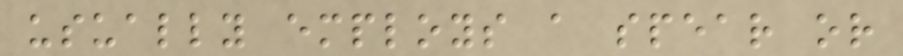usually employs a spear or
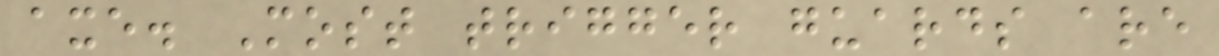axe. Most trigger guards are
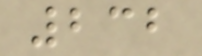232
